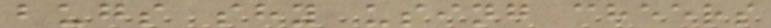bugs shy using cheers
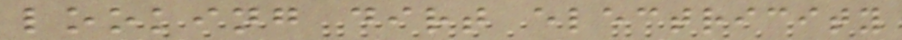looking dirt electricity
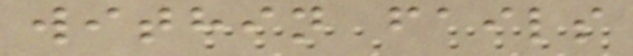within fails
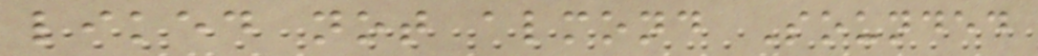liked not almond Sounded
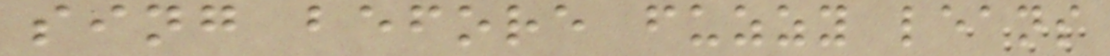sing before fuzzy leans
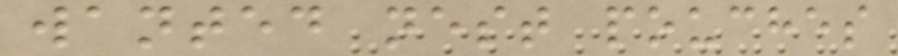wanted nest pouches
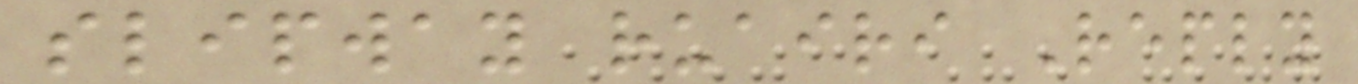slipway ruairi Reply
